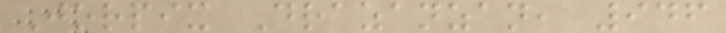Jorpix Drazanzan, 946
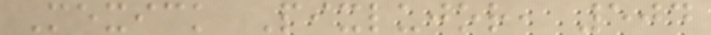Mexick Pixlujor, 504
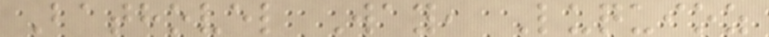Bathovel Way, Luquioz
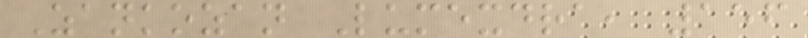Zankozan Lumexdra, 156
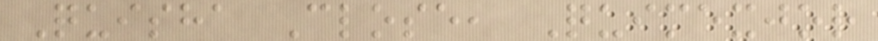Quisha Close, Quimexjor
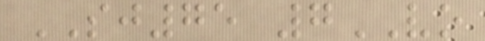SJ75 7VO
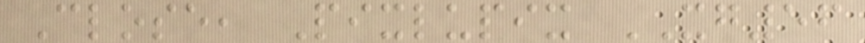Close, Pixlupix XG56
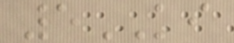5KI
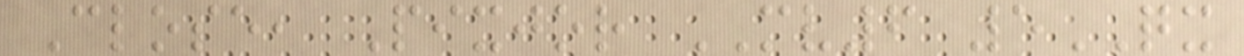Close, Pixjor MV6 5QX
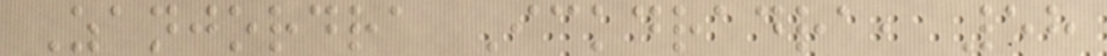Zanjordra Ickdradra, 58
